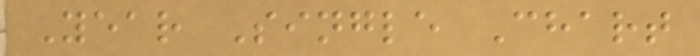Year Single Chart
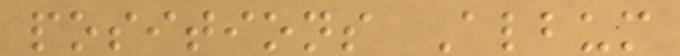positions Album
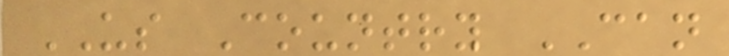US Country CAN
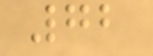72
